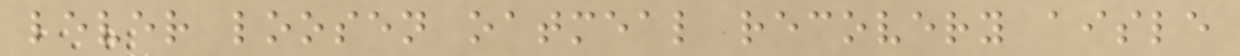lever loosen oatmeal recovery aisle
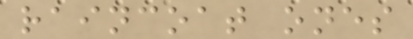raincoat ones
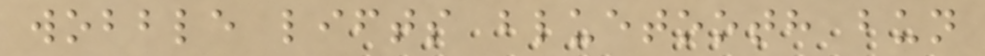wobble lifts bluetooth bun
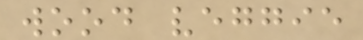wood veggie
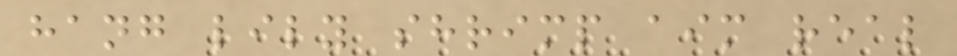hang lily shrimp aim real
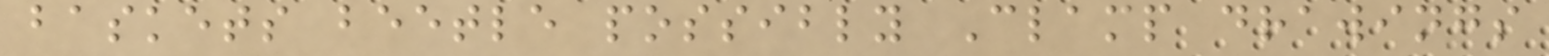baskets beetle possibly Clamp drawings
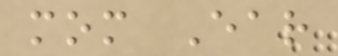mom Ear
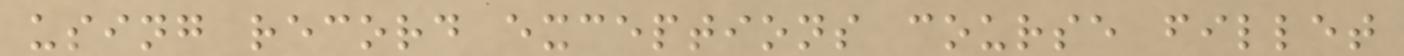using record exceptions course fillet
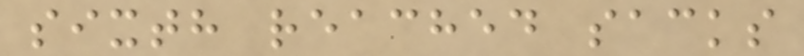sixth reached sacks
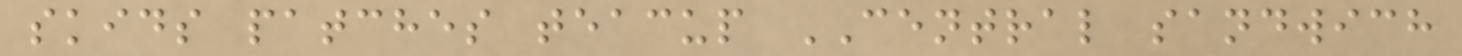skids patches teacup CENTRAL sandwich
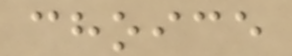choice
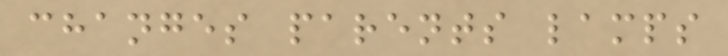changes parents lamps
